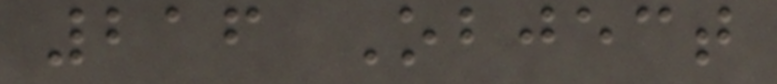216 Object
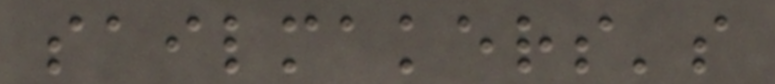sailmakers's
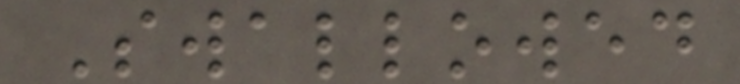Swallowed
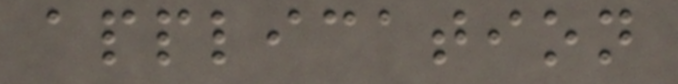application
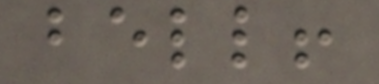bell!
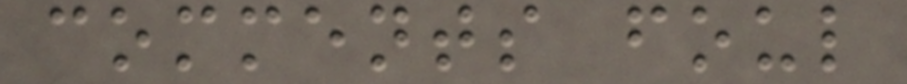comments foul
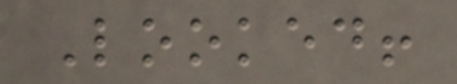Looked!
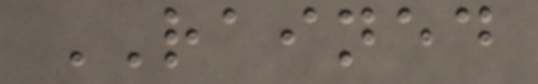RAINED
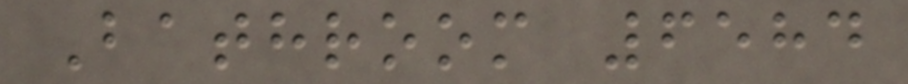Bathroom 6584
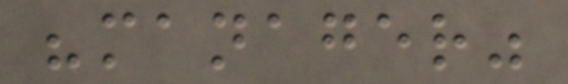"manager"
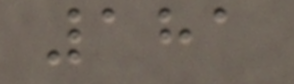181
